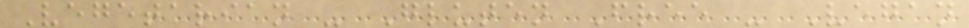Vegetarian - Gluten Free - Vegan
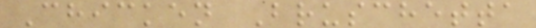Chicken Bruschetta
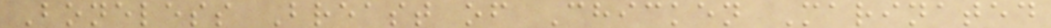Boneless Breast of Chicken Marinated
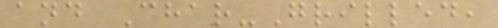and Char-Grilled,
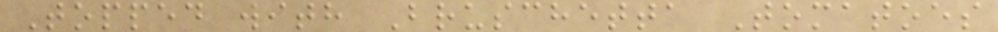Topped with Bruschetta Tomatoes
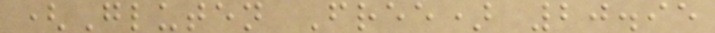(Gluten Free) 20.95
